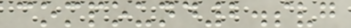compound2.svg
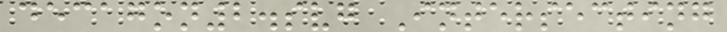decagon2.svg Intersecting
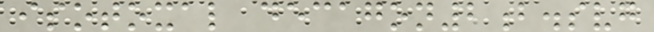isotoxal decagon2b.svg
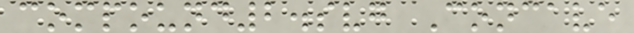compound2.svg Concave
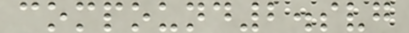compound2.svg
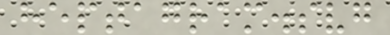heptagram.svg
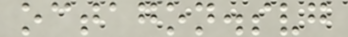octagon.svg
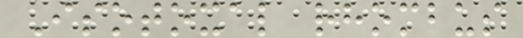Isotoxal rhombus
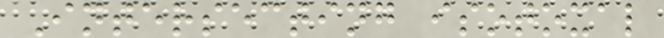Intersecting isotoxal
